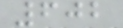602
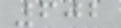602
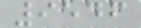9546
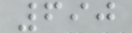690
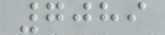7089
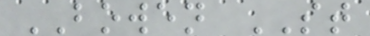BOWEN ST
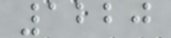1220
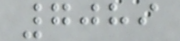7089
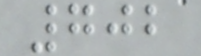702
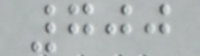700
